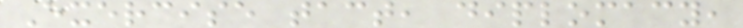Exercise tact, diplomacy,
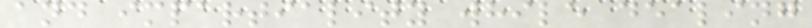and impartiality while dealing
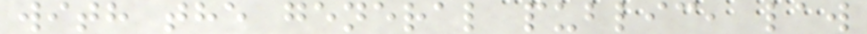with the general public, law
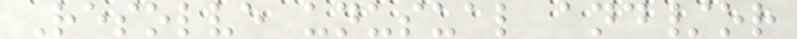Resolve unusual and/or
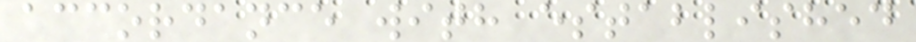accordance with established
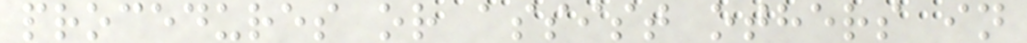procedures or assist others in
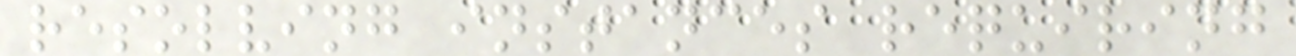resolving instances requiring
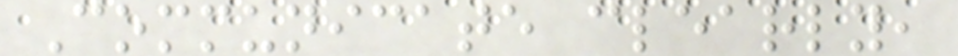Communicate clearly,
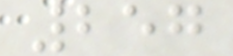257
